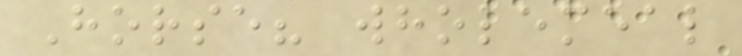Horse? wholemeal
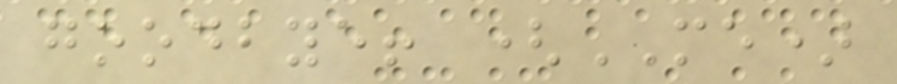goodbye! (ME)
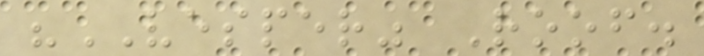"VESPER" Roof.
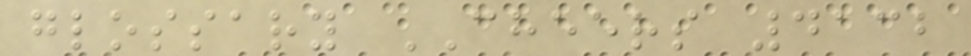glossary CHEERS 4132
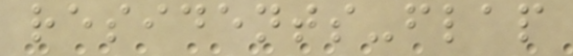residents-flap
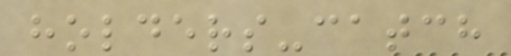holders-catch
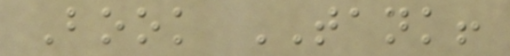Book TANK!
